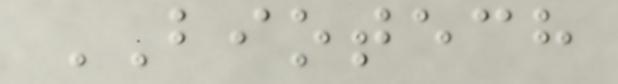BIOTECH
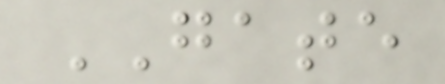GATE
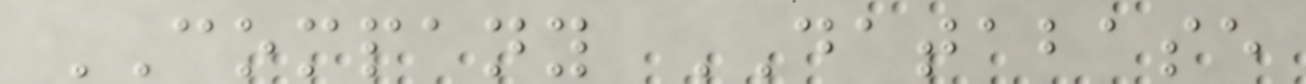COMPANY DATABASE
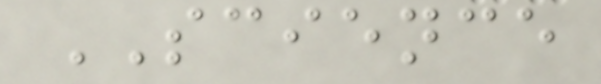SCIENCE
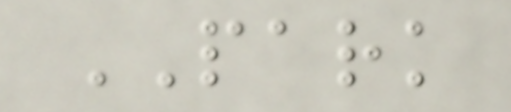PARK
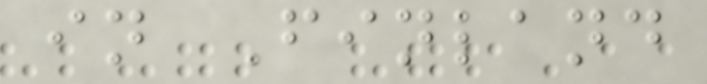in Finland
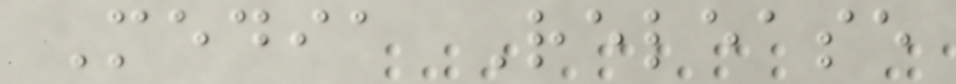Media Release
